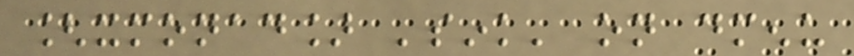[xmonad] 'sink' on dmenu
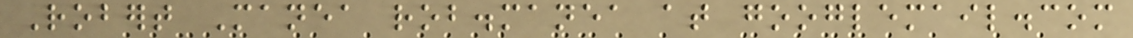Robert Manea rob.manea at googlemail.com
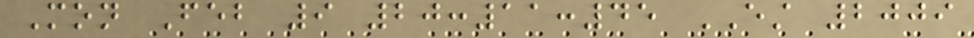Mon Feb 9 20:11:45 EST 2009
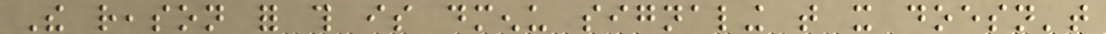The reason for this is dmenu signaling that it doesn't
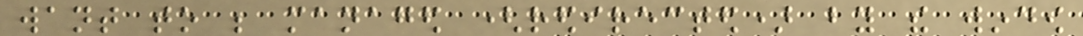want to be managed (redirected) by the window
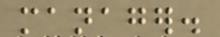manager.
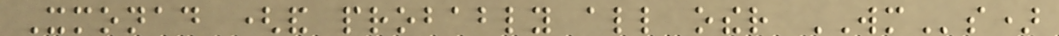Xmonad (and probably all other WMs)
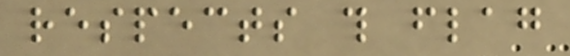respects this flag
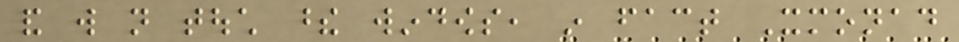and will not touch these windows, in fact Xmonad
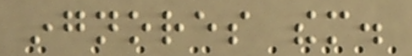ingnores them.
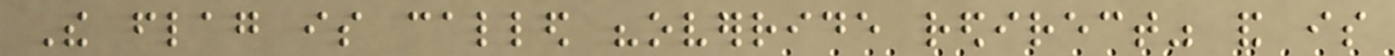The flag is called "override redirect" and is
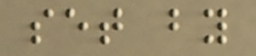set by
